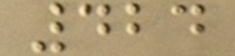424
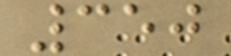350
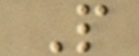P
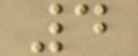4
